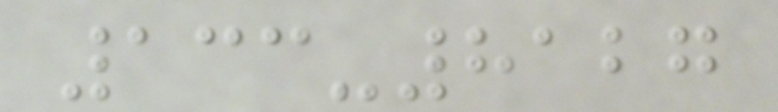133-8127
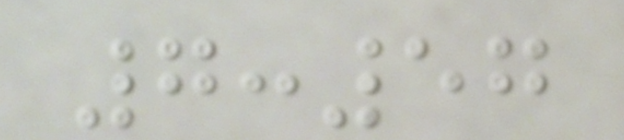7:57
